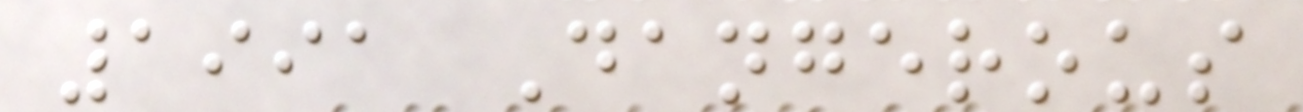1991 Dangerous
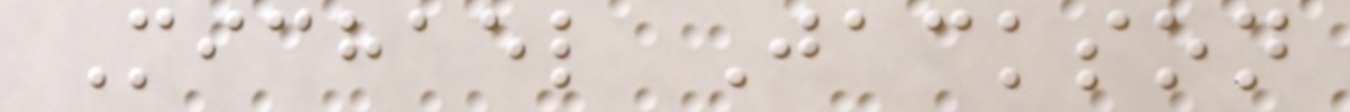Michael Jackson
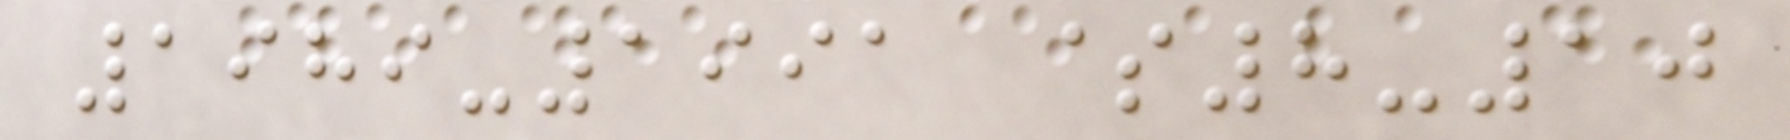1989-1991 $8-10
